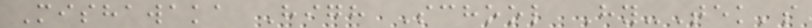Mishawaka High School Hy-Tek's
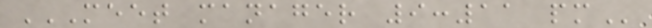MEET MANAGER 9:11 PM
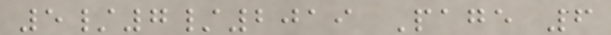5/7/2019 Page 6
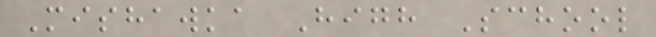Mishawka High School
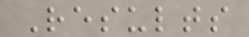Results
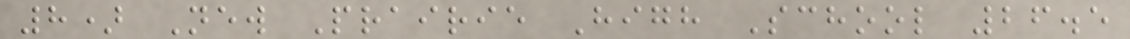8) New Prairie High School 26.5
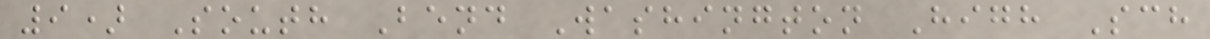9) South Bend Washington High Sch
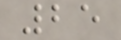25
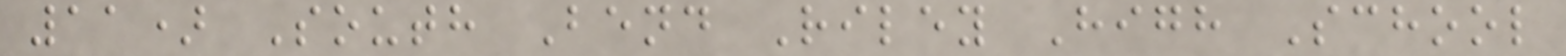11) South Bend Riley High School
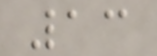13
